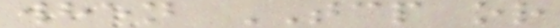when TCP or
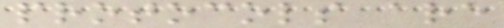protocols are
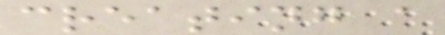creating a
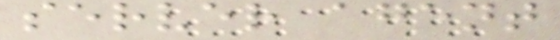server agent
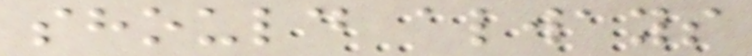should always
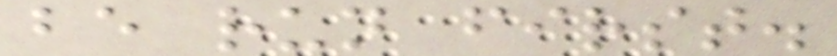be run first.
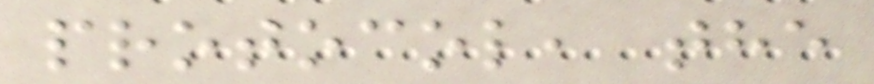protocol, the
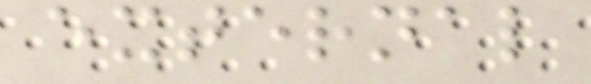external
